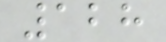128
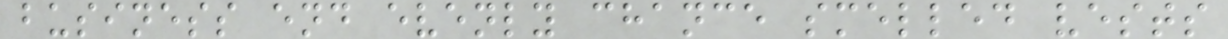business end evenly chance smelled vests
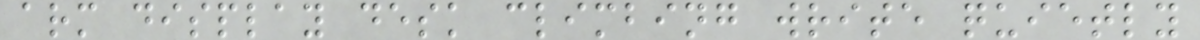arm display desk climbing write quietly
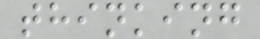thinking
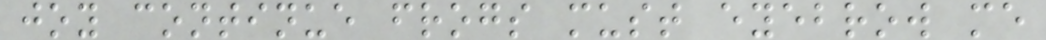joy continue frogs must eyebrow me
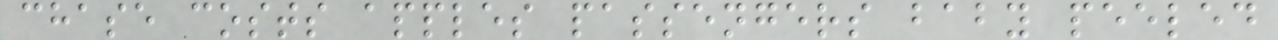chase costs apples passengers baby peeled
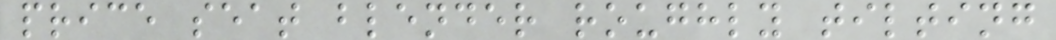price seat blender roughly tilting
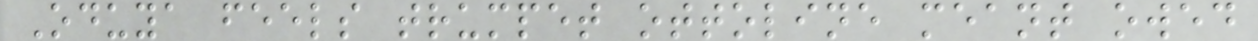Oduya feels trumpet ottoline meant owed
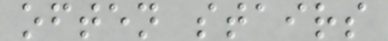often stairs
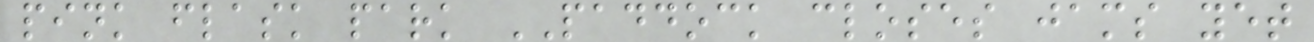pink flask park PADDOCK closes jams yet
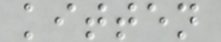kitten
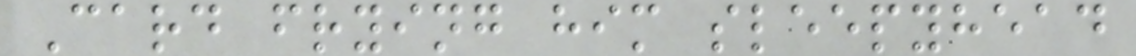Card frying him sleepyhead
